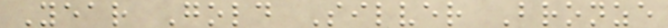Year Gold Silver Bronze
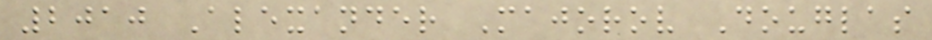2010 Alexander Majorov Douglas
